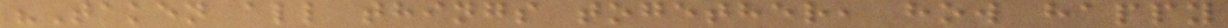"Taken all things together, how happy
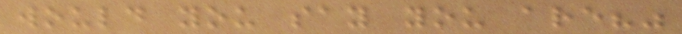would you say you are?"
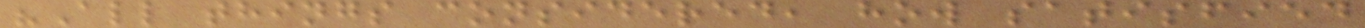"All things considered, how satisfied
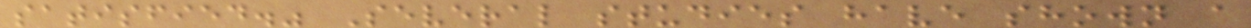satisfied." Several studies have shown a
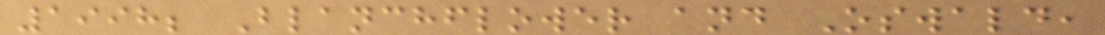1998; Blanchflower and Oswald,
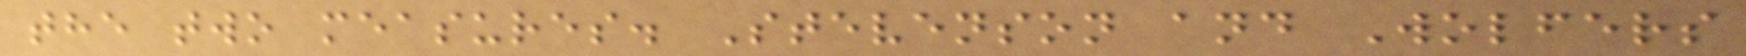the two measures. Stevenson and Wolfers
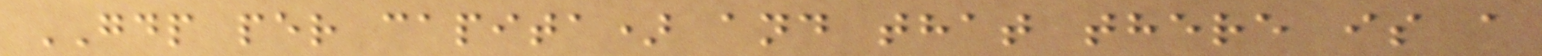GDP per capita) and that there is a
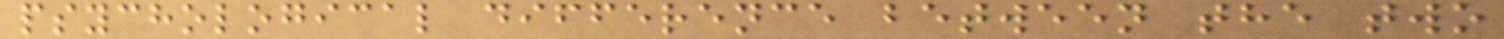psychological difference between the two
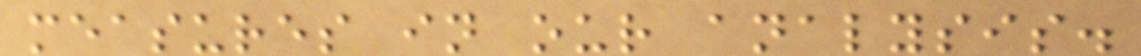measures in our analysis.
